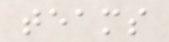teams
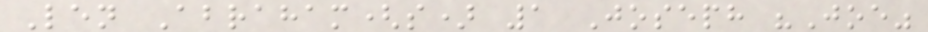Len Abraham(s) 1 Joseph "Joe"
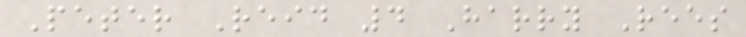Peter Reid 4 Harry Rees
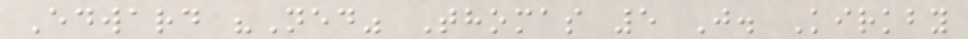Edward "Ned" Thomas 5 J. Kirkby
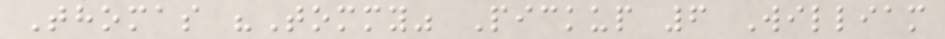Thomas "Tommy" Pickup 6 William
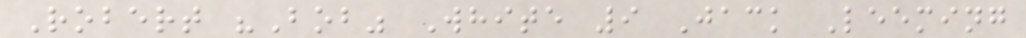Robert "Bob" White 9 Jack Leeming
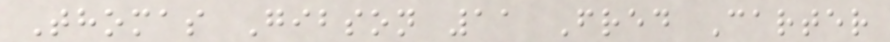Thomas Gibson 11 Fred Carter
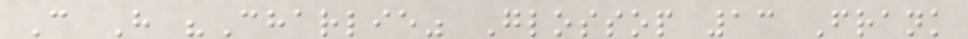C H "Charlie" Glossop 13 Frank
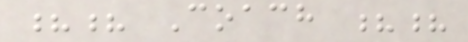?? Coach ??
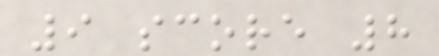9 score 8
